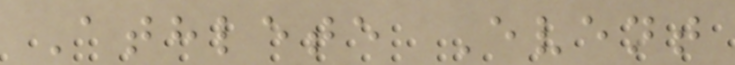Athlete Event
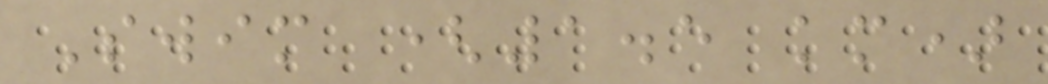Swim (1.5 km)
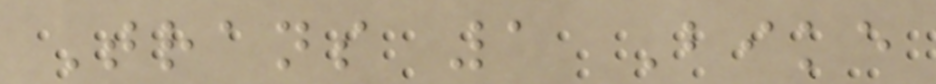Trans 1 Bike
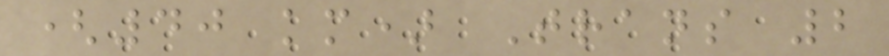(40 km) Trans 2
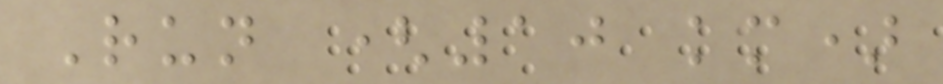Run (10 km)
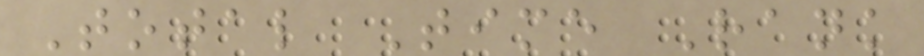Total Time Rank
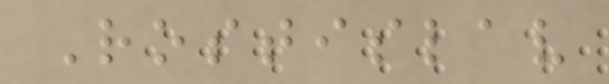Rostislav
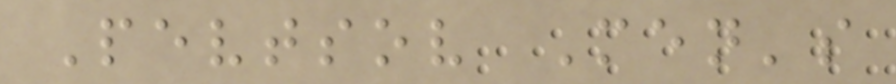Pevtsov Men's
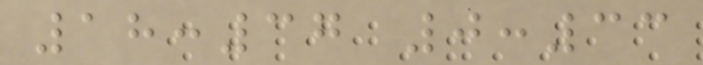18:37 0:33
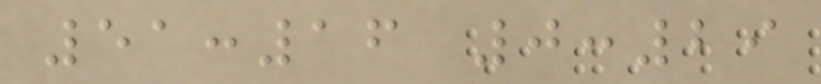51:16 0:29
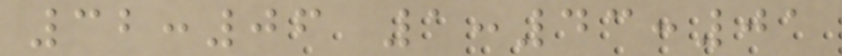32:06 1:43:01
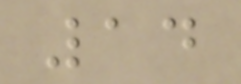14
